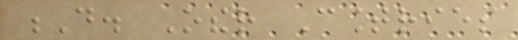D. Other Countries
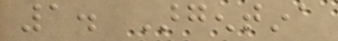1. Argentina
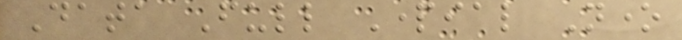Data Full Partial None
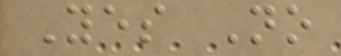Yes No
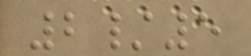2/5
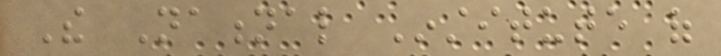The National Institute of
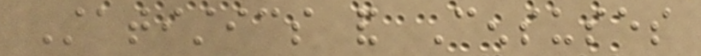Statistics and Censuses
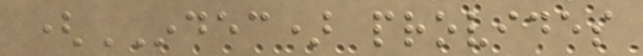(INDEC) provides
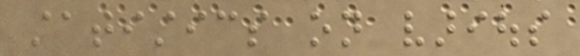statistics on various
